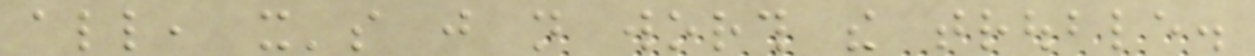all, it's just not worth the trouble.
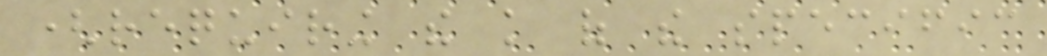(requiring the knowledge of the specific
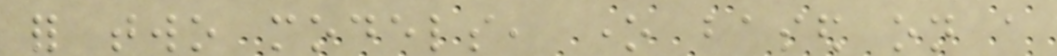for two models, one based on a
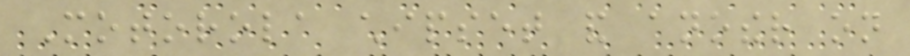Motorola chipset and another on
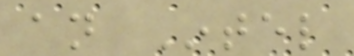an Intel
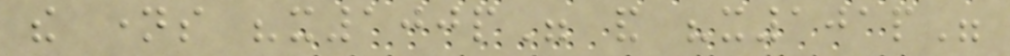the names "x100p" and "x101p"
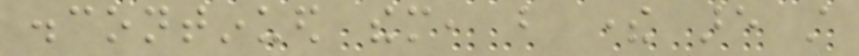discontinued them, but there are still
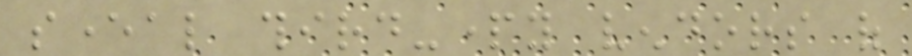several third-party vendors of
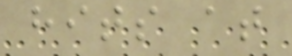hits at
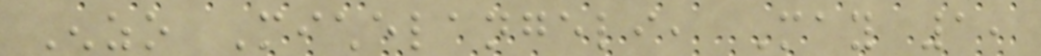Enzo Michelangeli, May 1,
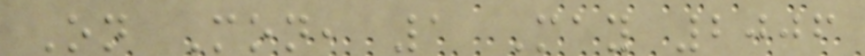On Mon, 1 May 2006
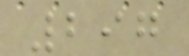297
